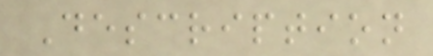Description
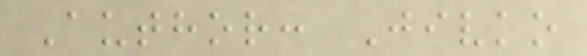Author: Jivko
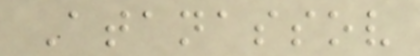Atanassov
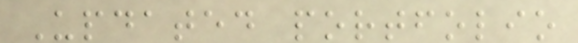Updated portfolio
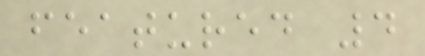featured 4
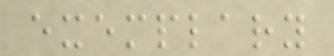exemplary
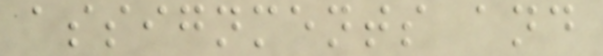assignments and
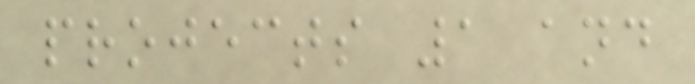projects 1 and
